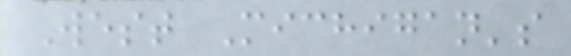West Michigan's
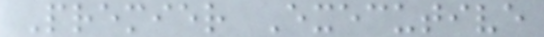Premier Executive
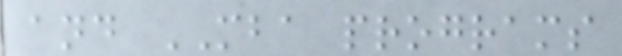and MBA programs
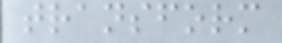transform
